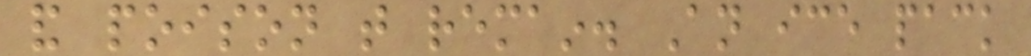and poison that remain. An ice pack
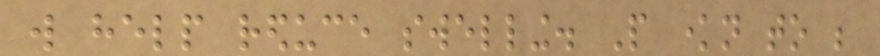will help reduce swelling. People known to be
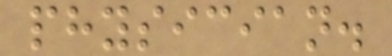physician.
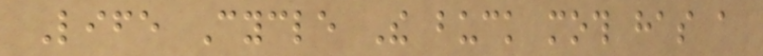Life Cycle The buck moth has a
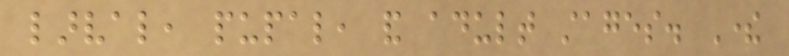larval, pupal, and adult stages. There
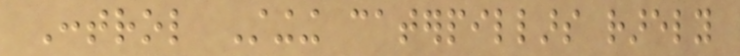Control Stinging caterpillars rarely
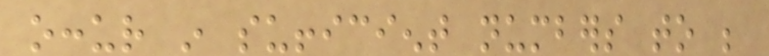occur in sufficient numbers to be
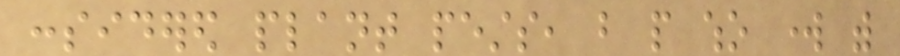considered plant pests, but people who work with
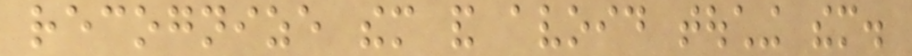recognize them and avoid touching them.
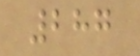287
